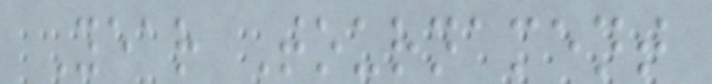Year Tournament
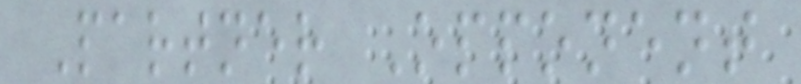Partner Opponent
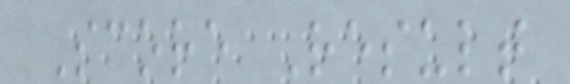Score Result
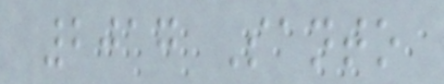2017 Santo
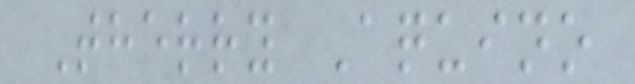Therry Aquino
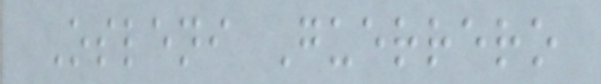Osleni Guerrero
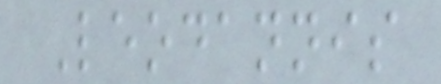Leodannis
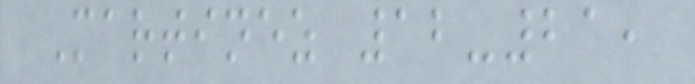Martinez 12-21,
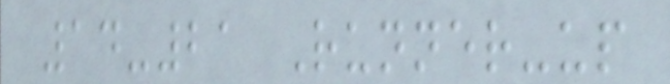14-21 Runner-up
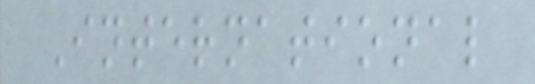International
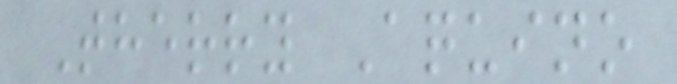Therry Aquino
